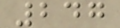247
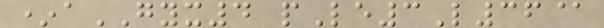*aGYX4 pLe3L36@
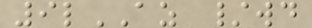9lAZ /wd
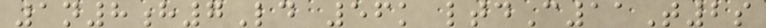1n8h7Ld 56k ltdC11T2s
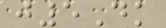j5Dk
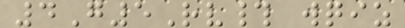4G5Rv# wqiz
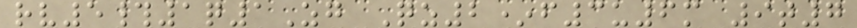rv5#1q1Zg Qz2*f3u6m 9t7
